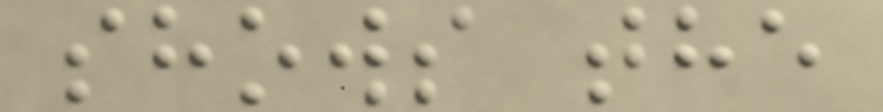shows the
